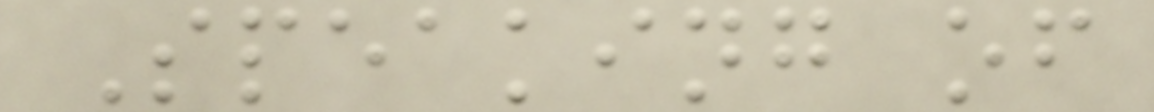Speaking of
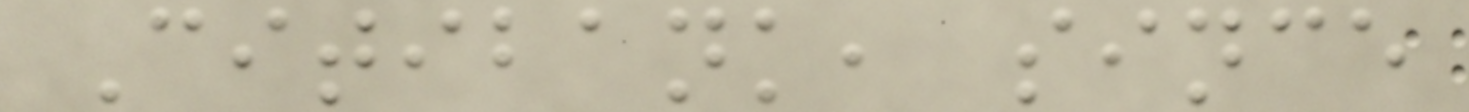Citibank, since
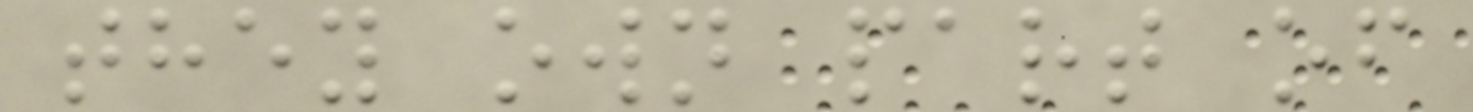they own part of
